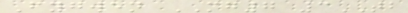Fygwen MG7 3TB
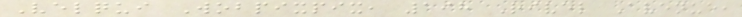Velqui Wobpixpix, 198 Rivel Avenue,
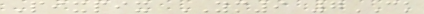Pixpix YM9 7CK
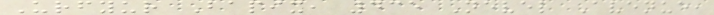Urfyur Bapix, 435 Nevel Avenue,
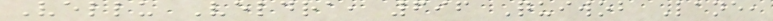Vellu Veldra, 696 Quiwob Lane,
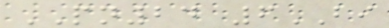PN24 6BI
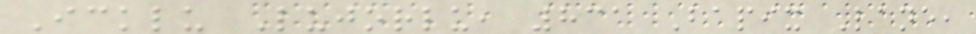Icklu Lujorlu, 831 Bapix Lane,
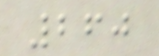260
